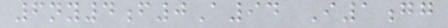6ny4f0A94 I1gg
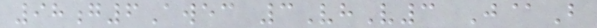98g6Awec 3VhV3 J@B
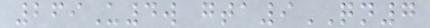269U4w gta9QN7
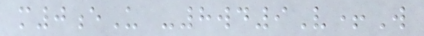m0eU -8wd9V+W
